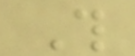This
